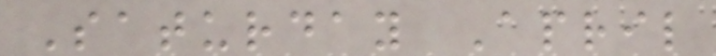Saturday April
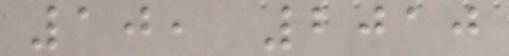10, 2010
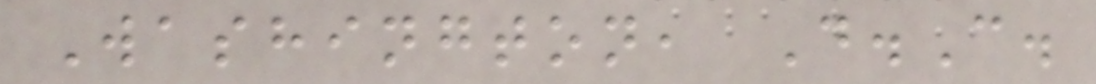Washington, D.C.
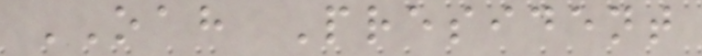OAH President
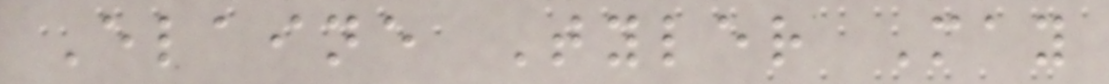Elaine Tyler May
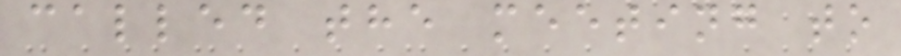called the meeting to
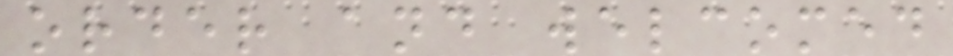order and welcomed
